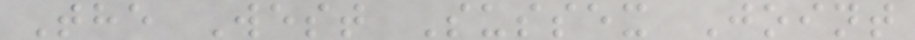The West Sussex Joint
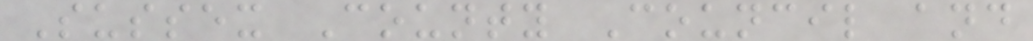Sussex County Council and
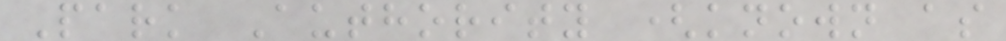Park Authority (known as
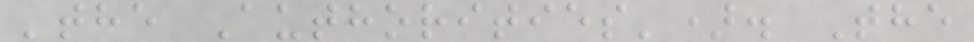'the Authorities'). The
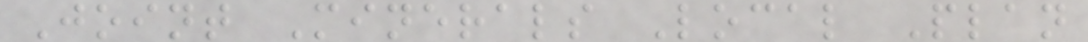Joint Minerals Local Plan
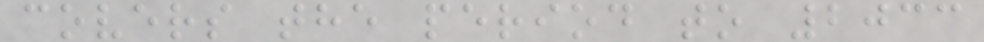covers the period to 2033
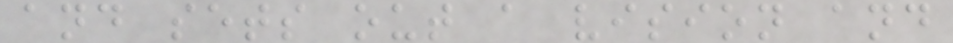and sets out a vision and
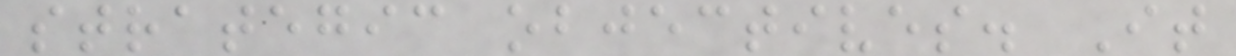strategic objectives. It
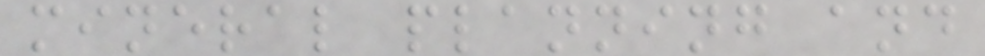mineral planning and
